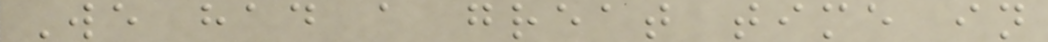We had a great time in
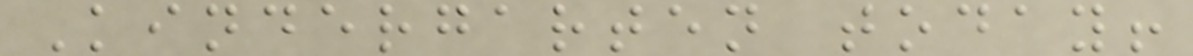Kindergarten today!
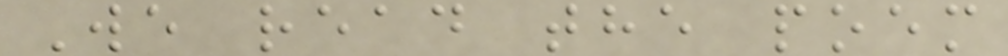We read the poem
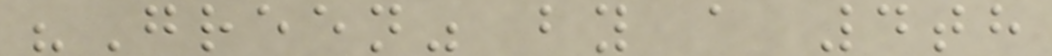"Green" by a 4th
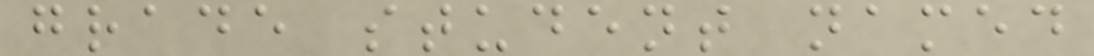grade student named
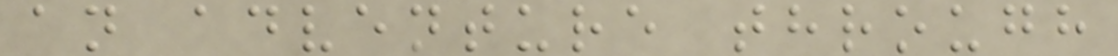an adventure through
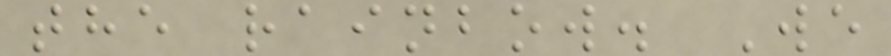the rainbow. We
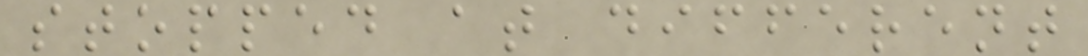stopped at different
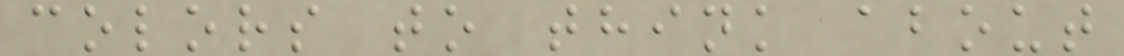colors to think about
